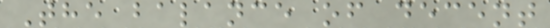The balance of decent
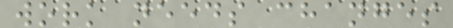work needs changes
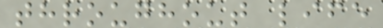throughout life
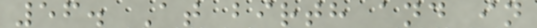56. At birth and in
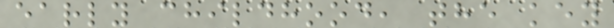early childhood, the key
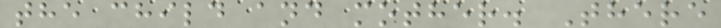the child and mother. There
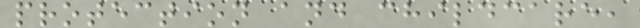protection and childcare,
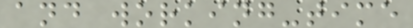and working-time
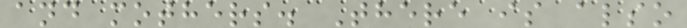and mothers. There is also
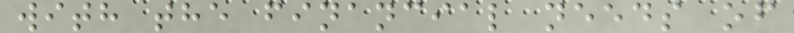with the financial needs of
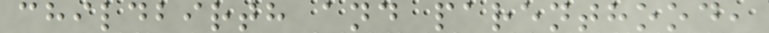childbirth and parenthood,
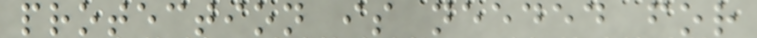protection is needed for
